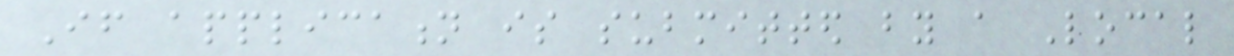If application is submitted by a Local
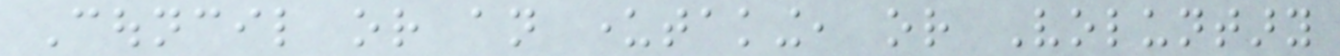Council or an undertaking, or Voluntary
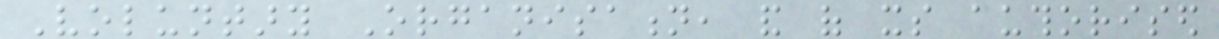Voluntary Organisation, and of its authorised
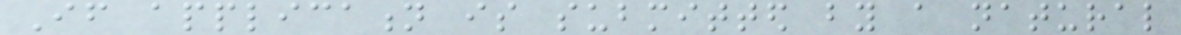If application is submitted by a natural
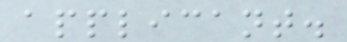applicant.
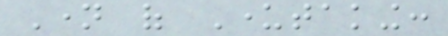Name of Undertaking:
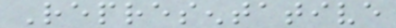Representative
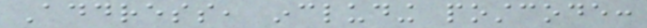Address, including postcode:
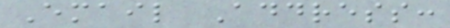Email Address:
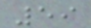59
